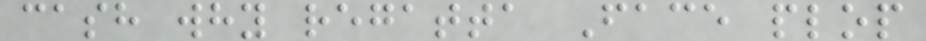cash why regatta Face plop
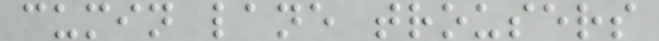cumin lane trousers
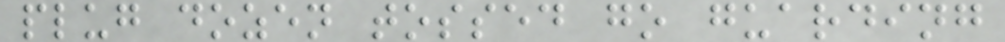plug dozen tossed go guarding
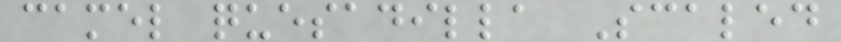camel quesadilla Scaled
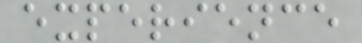experience
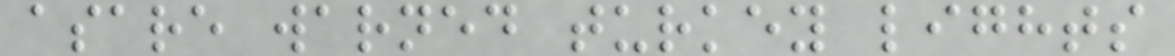asare warned turkey lights
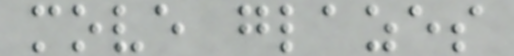move glazes
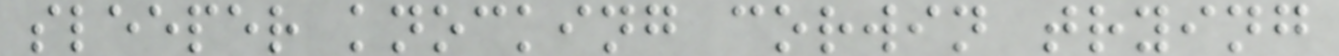sleeper knocking corwin trying
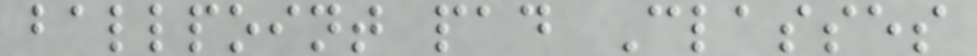ballpoint pad Classes
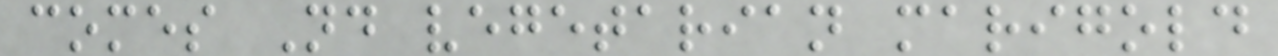comes Nd vegetarian marigold
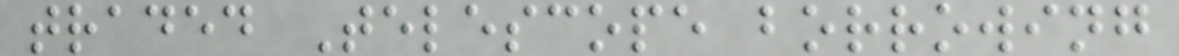traded Telescope borrowing
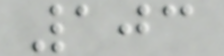103
